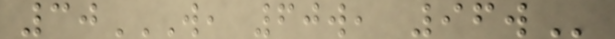30W, 60W, 96W
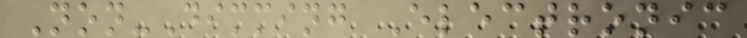Non-Dimming Electronic
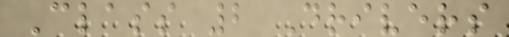Class 2 Drivers
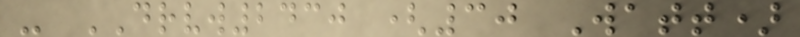- DRVW2430 (30 Watt)
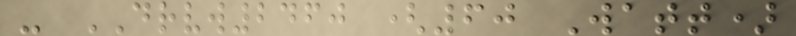- DRVW2460 (60 Watt)
